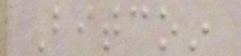Bitcoin
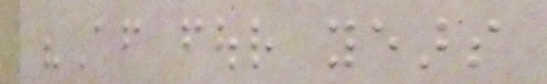"After four years
